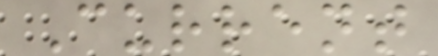Current
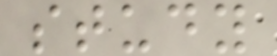study
